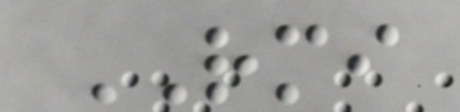RMI
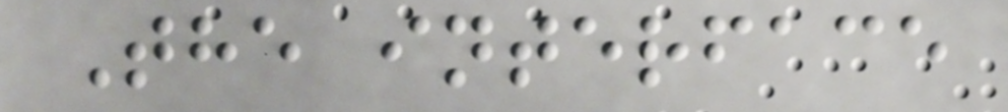The interface
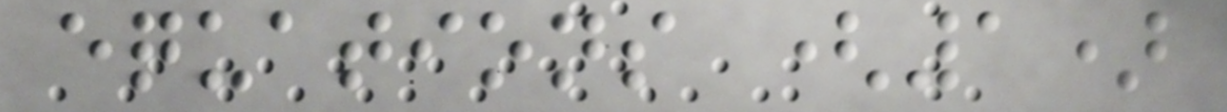equations (1)
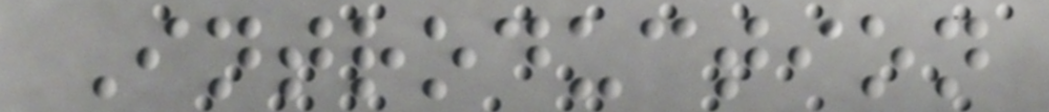Introduction
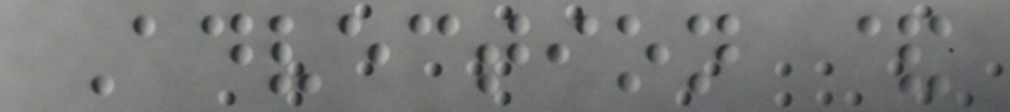Advection &
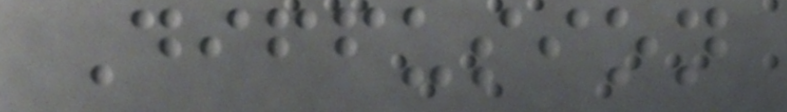Diffusion
